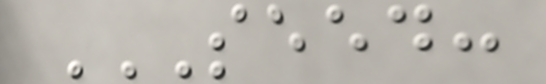SEED:
